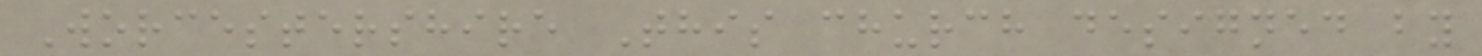Worcestershire This church designed by
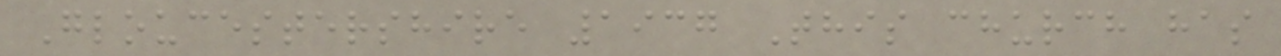Gloucestershire 1937 This church has
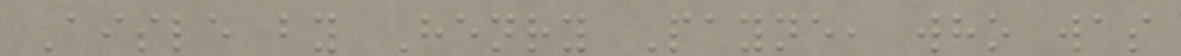Aisle by Henry Payne, who was
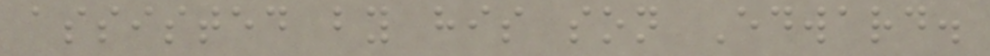assisted by his son Edward.
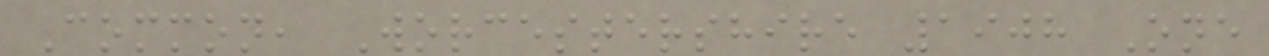Common, Worcestershire 1908 One
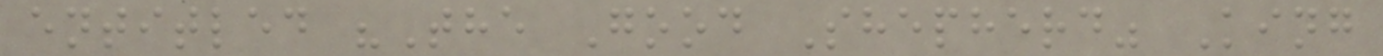entitled "The Good Shepherd" King
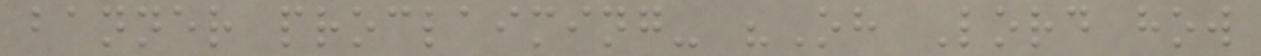banner proclaiming- "Oh Lord how
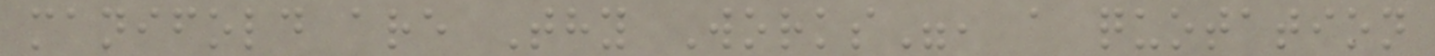manifold are Thy Works", a quotation
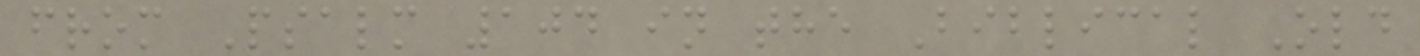from Psalm 104 in the Biblical Old
